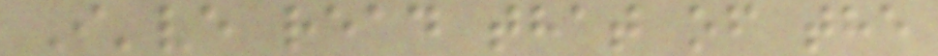I've read that of the
